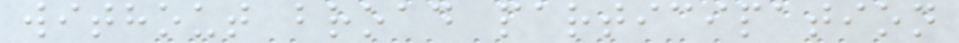without broad participation
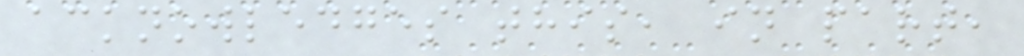acknowledges this, in part,
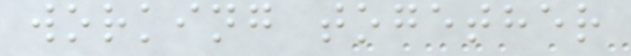working together
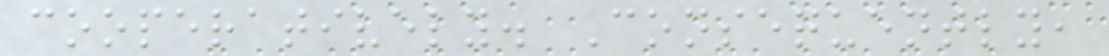cooperatively. Consequently,
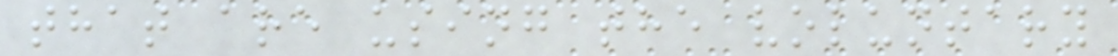that are using the voluntary
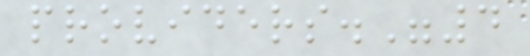providers."4
